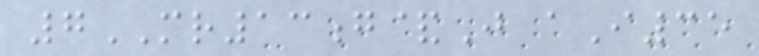7MR13g&J aI35
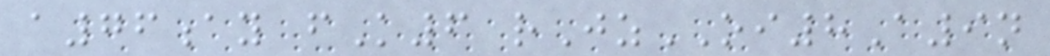a76ay fK6 rJzOI8A9n
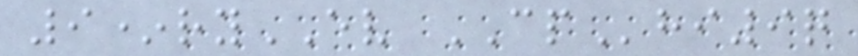9*ryEV CPhi9q
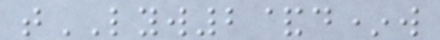tLYW2&d*w
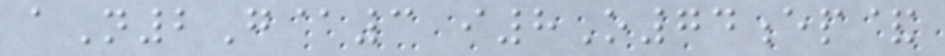aN2G@3 i8O74ep&
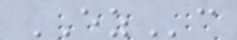EZc
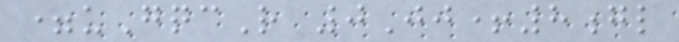=uGqcR 0Jj+8gl
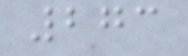273
